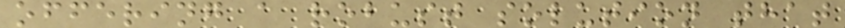offering a robust solution that
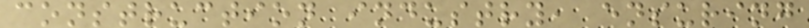construction industry, ensuring
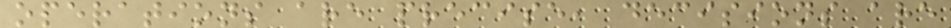operations are precise, decisions are
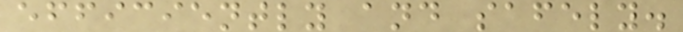efficiently and safely.
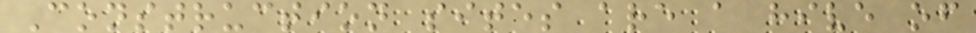Construction sites are a hive of
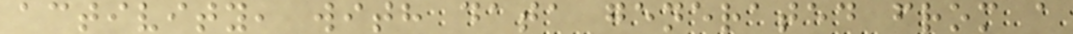activity, with data generated from a
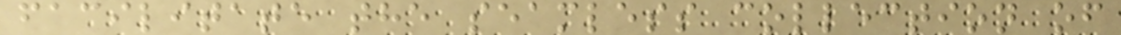facilitate the seamless collection of
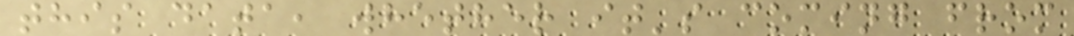this data, whether it's coming from
